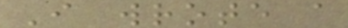I wrote a
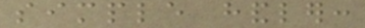simple handler:
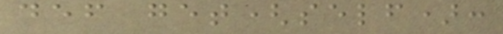def get(self):
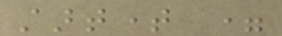starttime =
